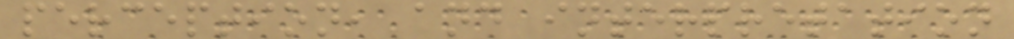perception, and interpretation
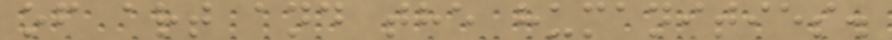of art and the humanities.
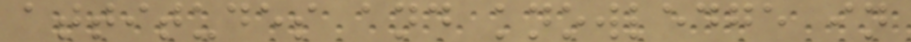attitudes and knowledge in
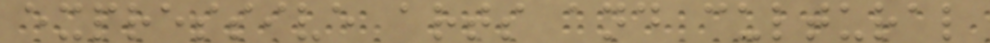expressive arts and cultural
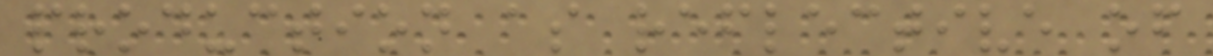production as reflective of
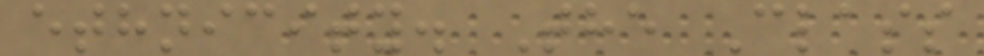ethnicity. The Class
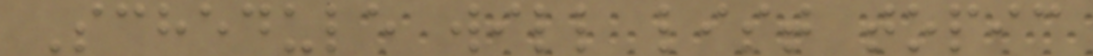Schedule will list topic
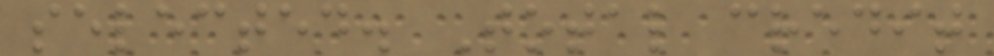selected. Total credit
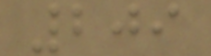209
